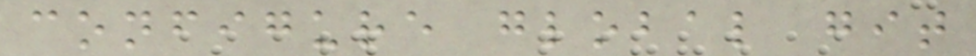configure global git
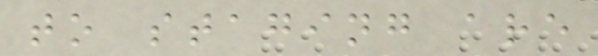to staging are
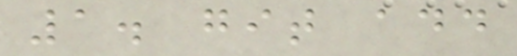1. git add
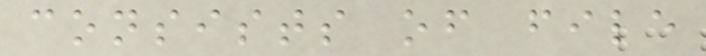consists of file
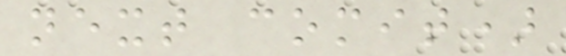next comit)
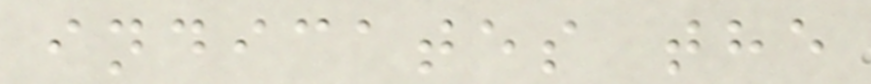indicates the
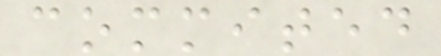commited
